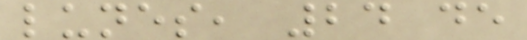lunes, 24 de
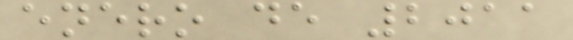enero de 2011
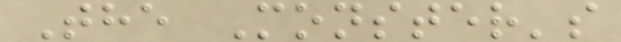The Monster's
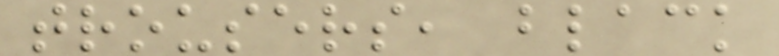trousers, black
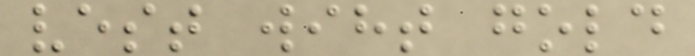vest wiht gold
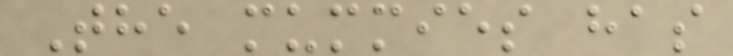The mummies has
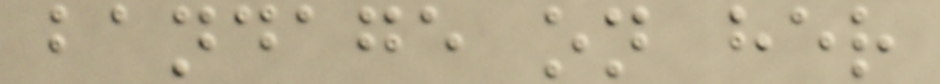bandage on her
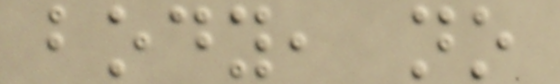body, no
